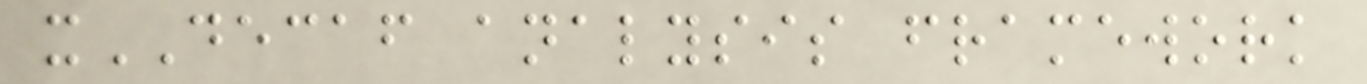xDECAF analysis framework
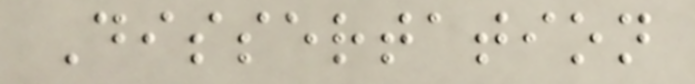Dissertation
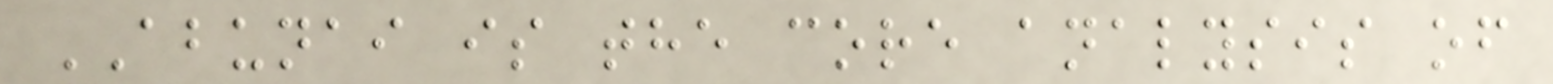ABUNAI is the core analysis of
